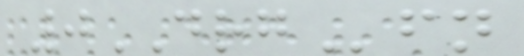0DRGfn
